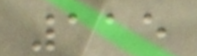115
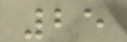25
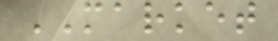MARKET
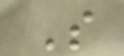S
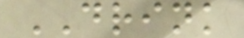DRINK
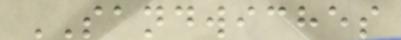SANDWICHES
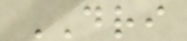DRI
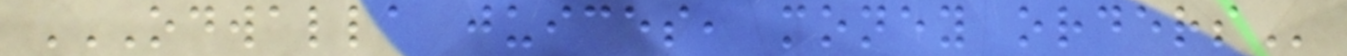ODWALLA JUICES, MONEY ORDERS
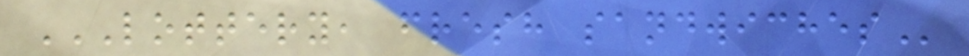LOTTERY, FRESH SANDWICHES
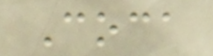Coca
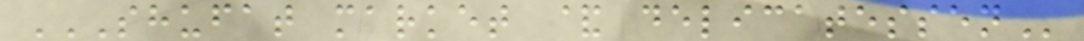SHUFAT MARKET & DELICATESSEN
